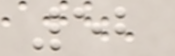52
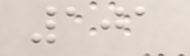101
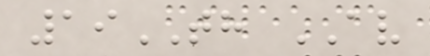19TH AV
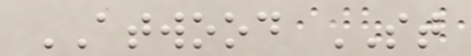ATWOOD ST
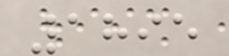1895
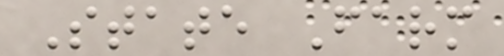State Farm
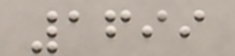1699
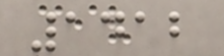1412
